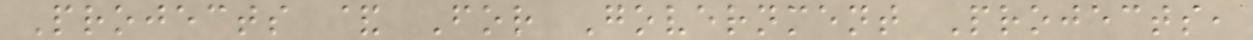Projects & For Government Projects,
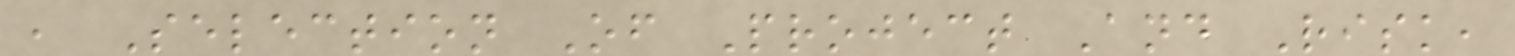, Selection Of Project And Risk,
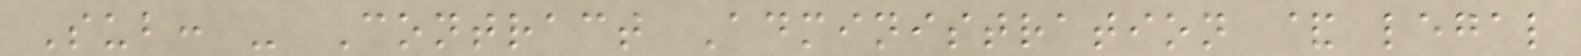Sub: - Contract Administration & legal
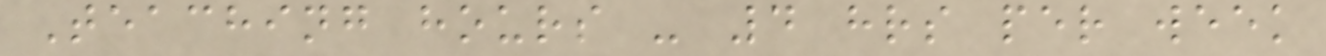Teaching hours - 4 hrs per week
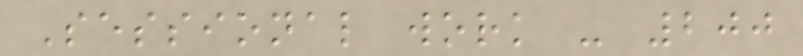Sessional work - 200
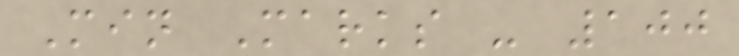Min Marks - 100
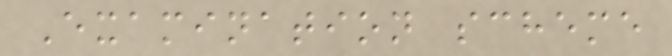Examination scheme
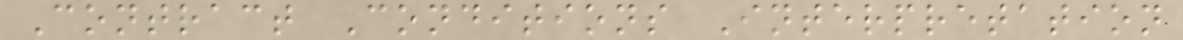Contract Conditions Interpretation
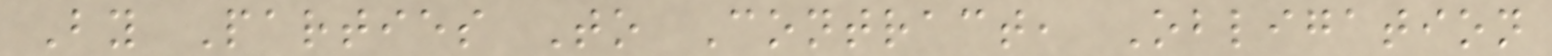By Parties To Contract, Obligation
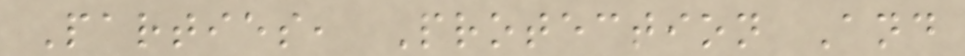Parties, Protection And
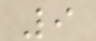9
